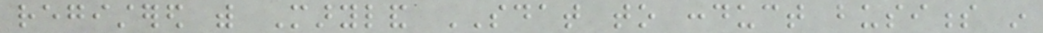registered with Maryland SDAT to conduct business in
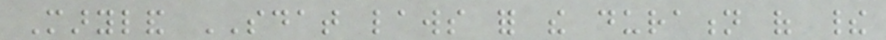Maryland SDAT laws for the duration of their
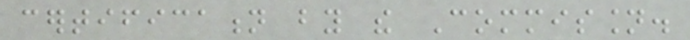certification by the Commission.
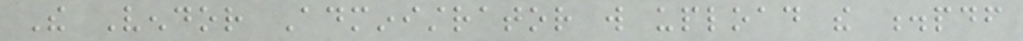The Vendor Administrator will upload the .pdf
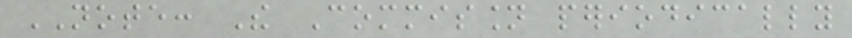NOTE: The Commission periodically
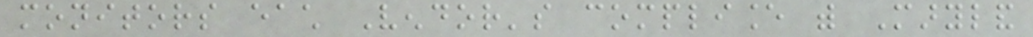monitors each Vendor's compliance with Maryland
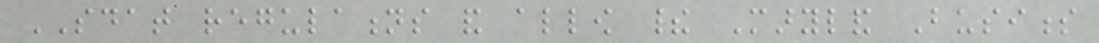SDAT regulations and allow their Maryland Business
